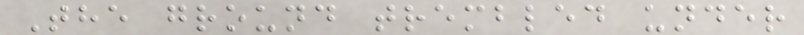The ground trembled under
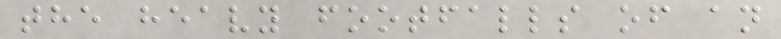the heavy footfalls of an
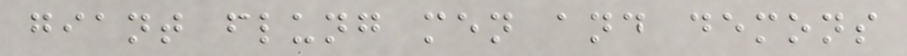giant flung men and demons
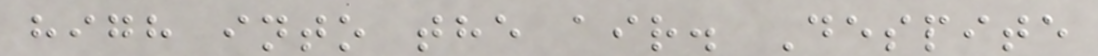high into the air. Despite
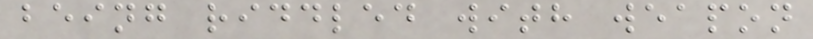being riddled with weapon
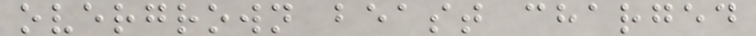overgrown beast charged
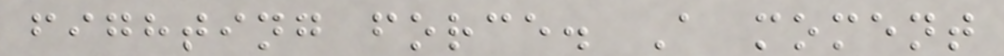fighting force. A moment
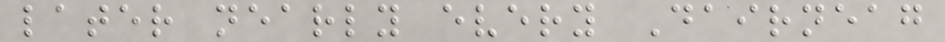later nearly every Dairneag
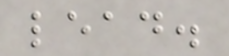lead.
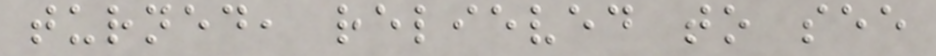turned, relieved to see
